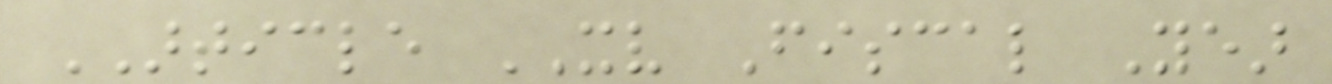ARTICLE XV Fiscal Year
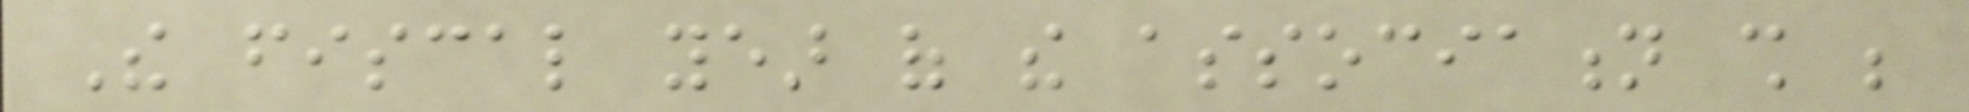The fiscal year of the association shall be
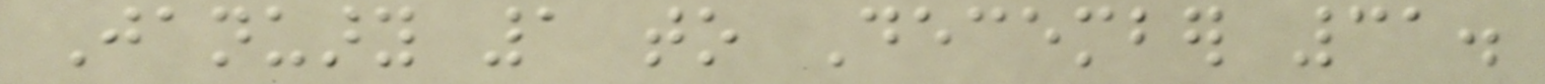January 1 to December 31.
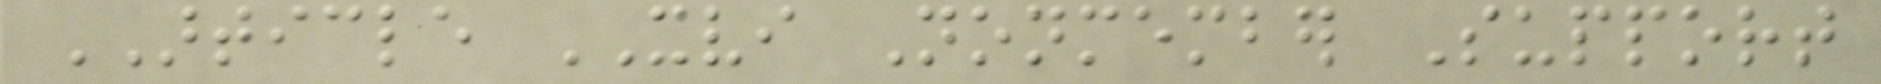ARTICLE XVI Nonmember Support
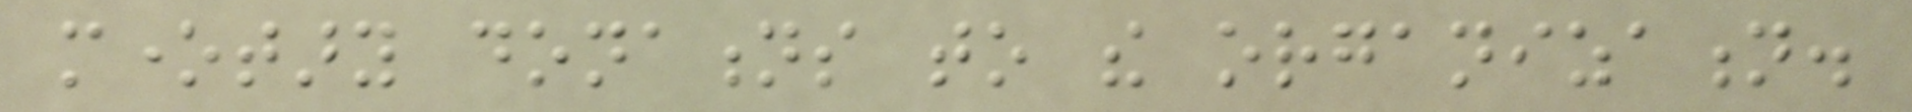monetary donations to the organization.
